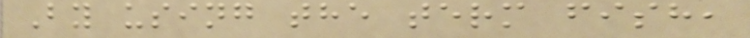By using the term fish,
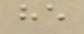he
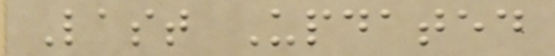Last Updated
